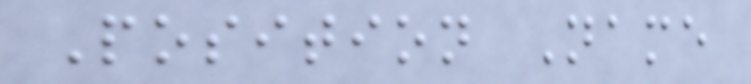Position Name
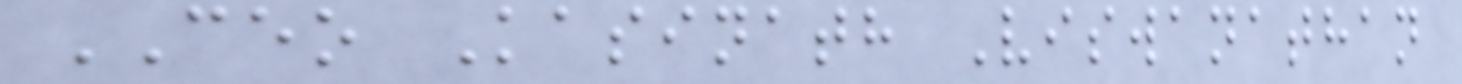CEO Kasinath Viswanathan
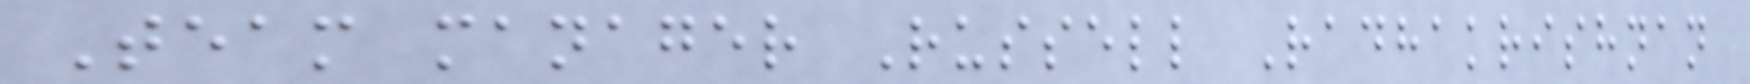Team manager Russell Radhakrishnan
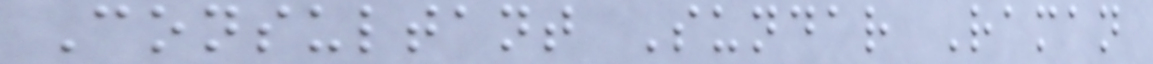Consultant Sundar Raman
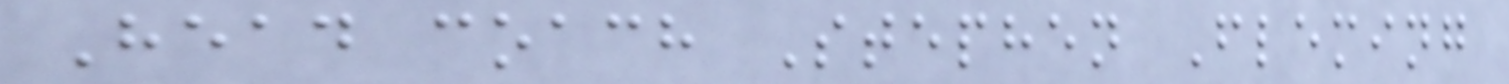Head coach Stephen Fleming
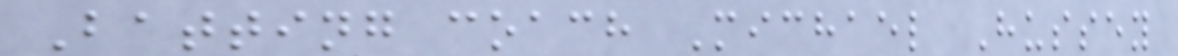Batting coach Michael Hussey
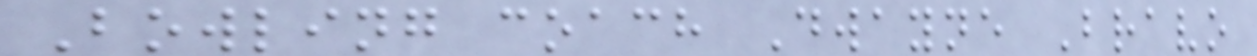Bowling coach Dwayne Bravo
